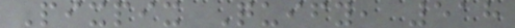Pixpix Quify, 518
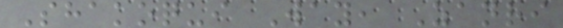Shakoqui Way, Zanri
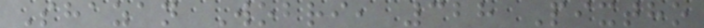Shazan Wobri, 328 Pixtho
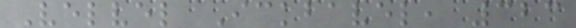Velvel Ickbavel, 323
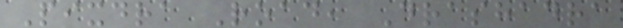Pixdra Road, Drashadra
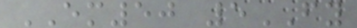EM50 5FY
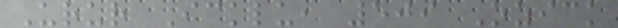Urur Icklu, 509 Ozick
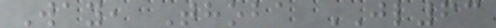Way, Thoba JL63
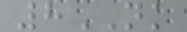8NK
